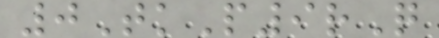0TkP9rQ
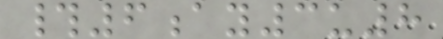#6ay3u8
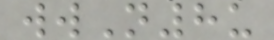wwN8u
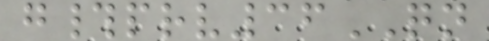g#prv36QN
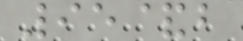95&b
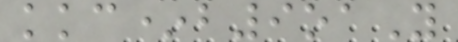kkc*b9oaY
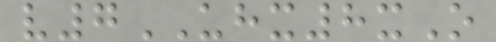v7UHX8xO
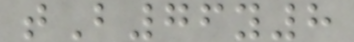tB76y8
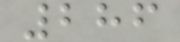286
